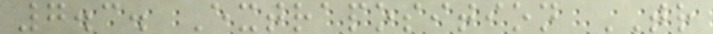7.3. Extraposition TR
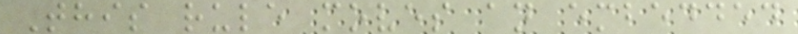This rule moves an embedded
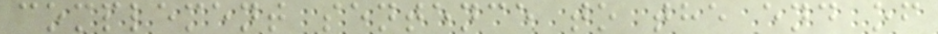complement sentence to the end of
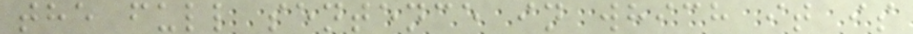the full sentence in which it is
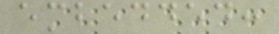embedded:
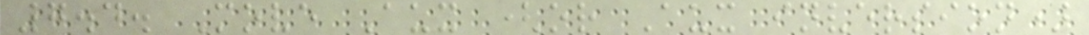7.4. Move Aux (or Aux inversion)
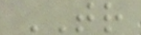TR
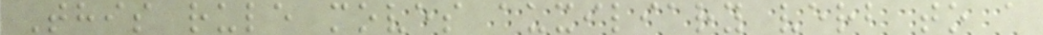This rule moves auxiliary verb to a
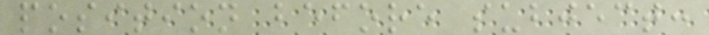position before subject:
